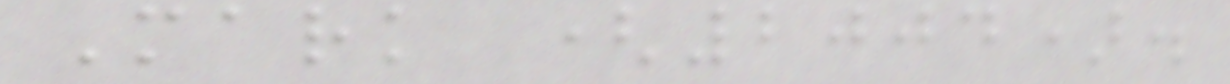Mark (2004).
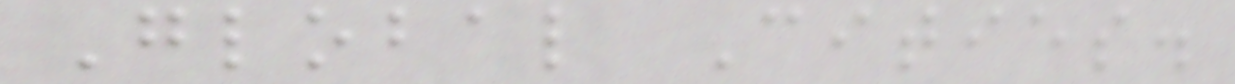Global Cities.
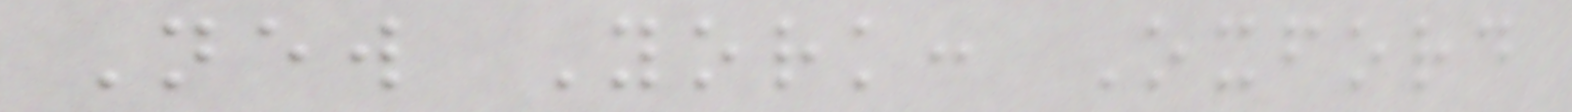New York: Oxford
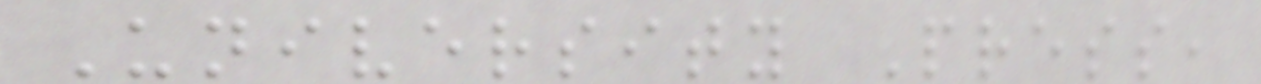University Press,
